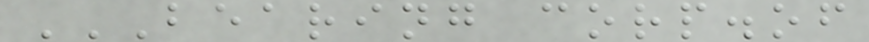BEARING CORP.OF
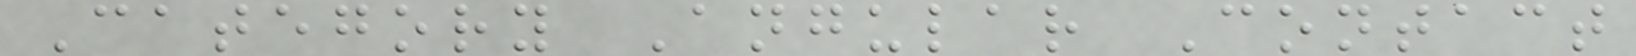Category Angular Contact
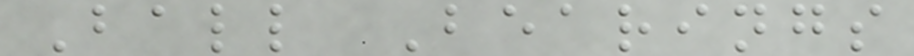Ball Bearings
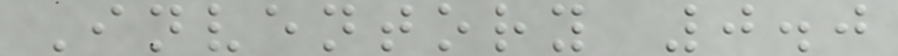Inventory 0.0
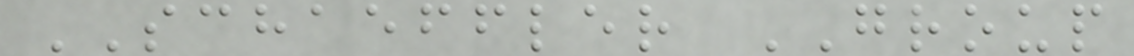SCHAEFFLER GROUP
